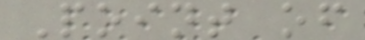Point of
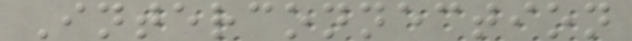Interconnection
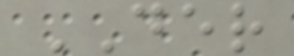DER
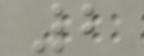2
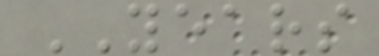YEARS
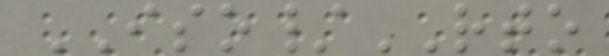ISO/RTO
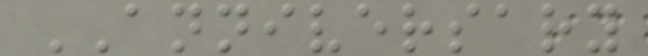ANNIVERSARY
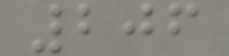206
